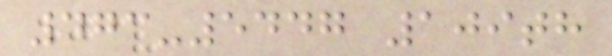473-5447 109th
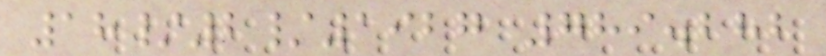18/2/1927 789.282
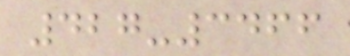427-3466
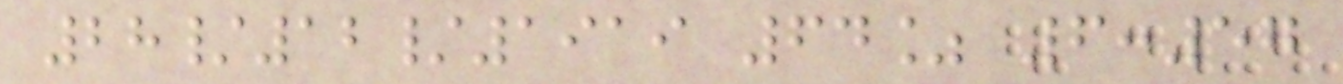28/12/1919 64% 6:57
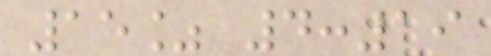15% 4:19
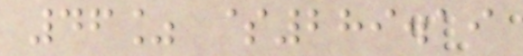46% $289.19
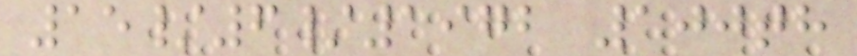15/6/1972 100th
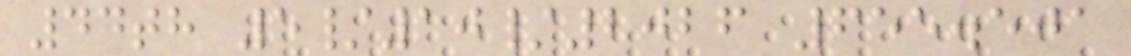44th 5/10/2026 655.501
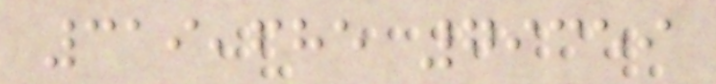319,685 79359
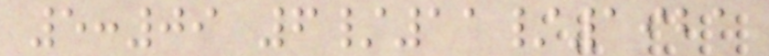5:09 6/11/1921
